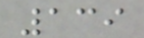139
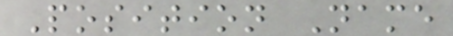Position Name
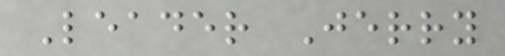Leader Jerry
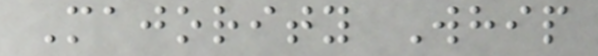Majority Whip
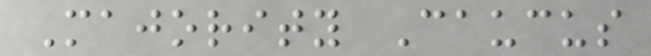Majority Caucus
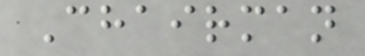Chairman
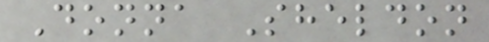Donna Sheldon
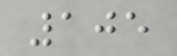105
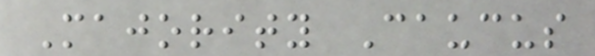Majority Caucus
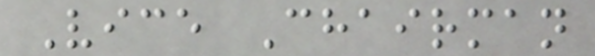Vice Chairman
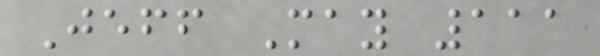Jeff May 111
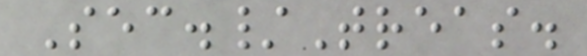Sec./Treas.
